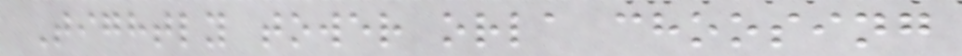Tightly tower orla choosing
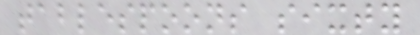tablespoons sixty
